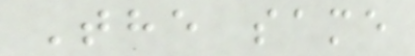The same
